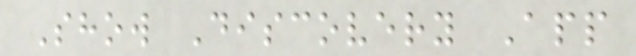Show Discovery App
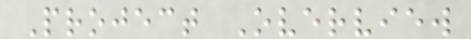Project Overview
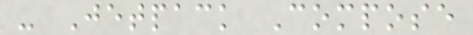- Jetpack Compose
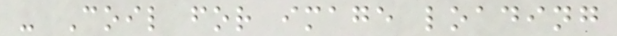- Coil for image loading
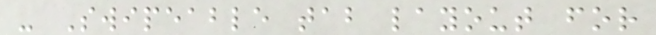- Swipeable tab layout for
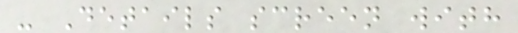- Details screen with
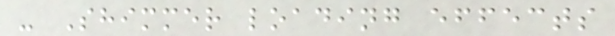- Shimmer loading effects
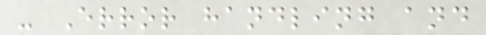- Error handling and
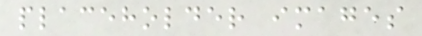placeholder images
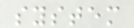system
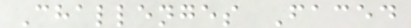Challenges Faced
